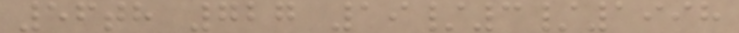56th 727 19/3/1998
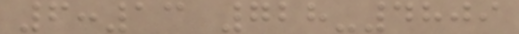6:13 728-4809
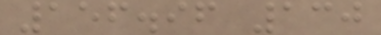156.96 130
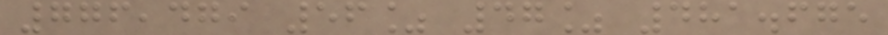776,479 56% 47% 481.675
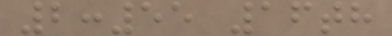2:55 16th
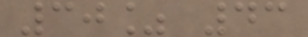30% 43
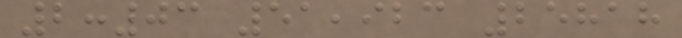2:03 51,923 25818
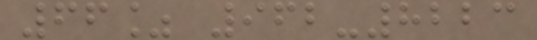66% 962-8223
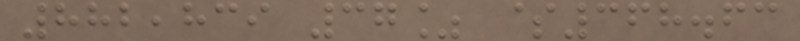882,839 37% $368.63
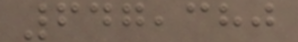647,380
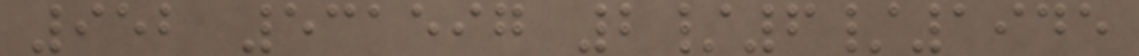952 531597 2/6/1945
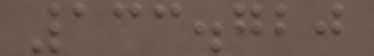133.720
